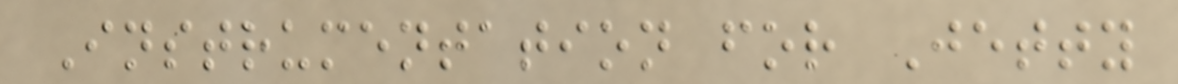Instrumentation for Jetty
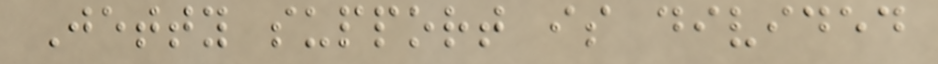Jetty support is divided
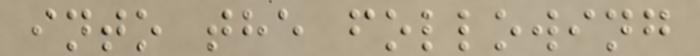into the following
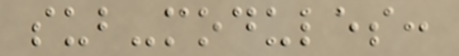sub-modules:
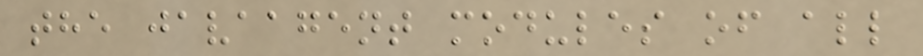the javaagent modules of all
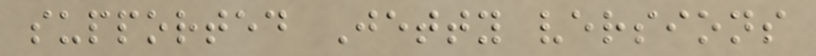supported Jetty versions
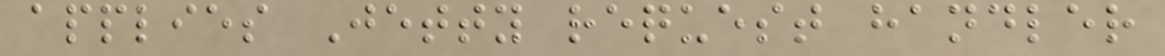applies Jetty request handler
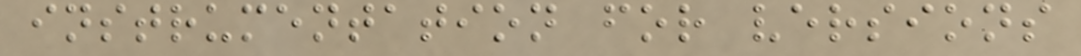instrumentation for versions
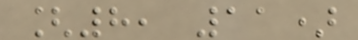[8, 11)
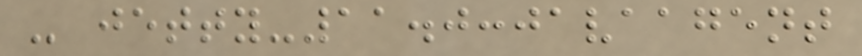- jetty-11.0:javaagent
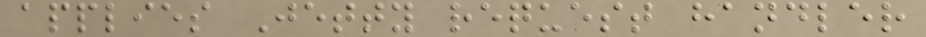applies Jetty request handler
